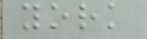york
